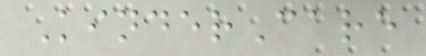KinderCare
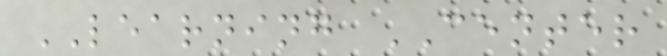LEARNING CENTER
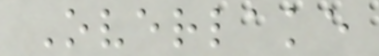Overlake
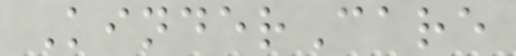KinderCare
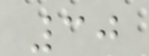30
